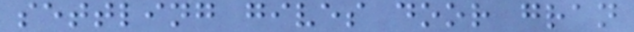settling gives door gran
